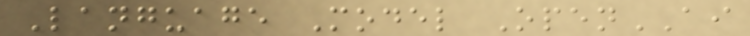Language Model OpenAI
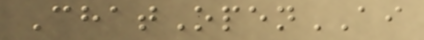ChatOpenAI
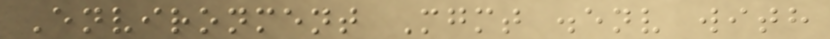Environment Mgmt .env with
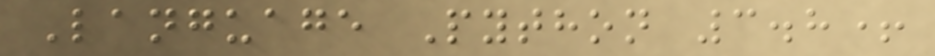Language Python 3.8+
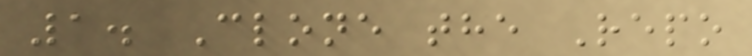1. Clone the Repo
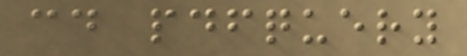cd pdfquery
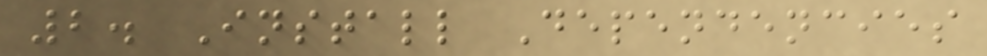2. Install Dependencies
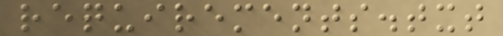requirements.txt
